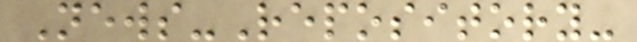News-Repository-
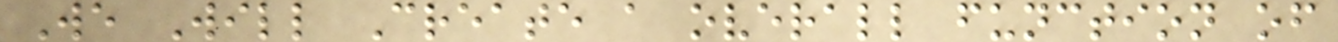We Will Create a overall function of
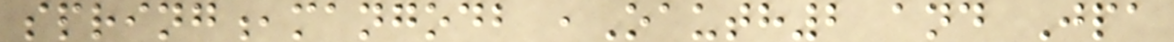spring,mangodb ,Oauth2 and Jpa
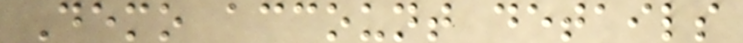Demo account details
